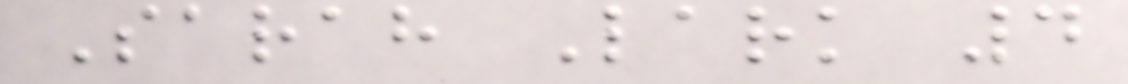Sarah Lark 4
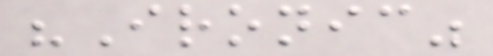"Ironic"
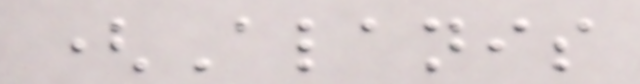(Alanis
